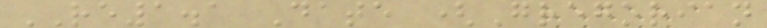RE1.1 Date (Gregorian
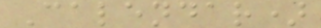Calendar)
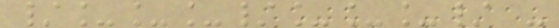/___/___/ -
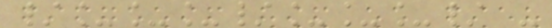/___/___/ -
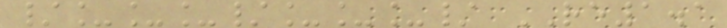/___/___/ RE1.1
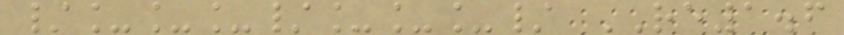/___/___/ RE1.6
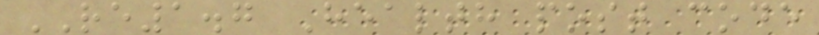RE1.7 Health post code
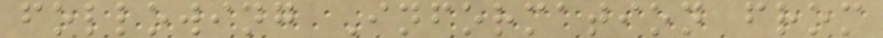following Information from
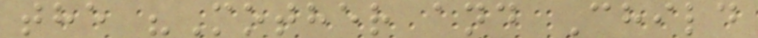the "Mother and Child
